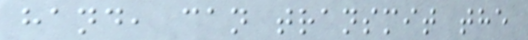hand, can transmit the
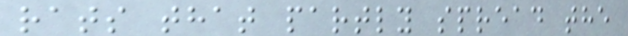rats that partly spread the
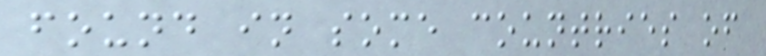found in some countries of
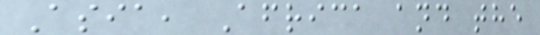Asia, Africa and the
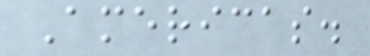Americas.
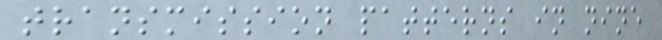transmission patterns in nine
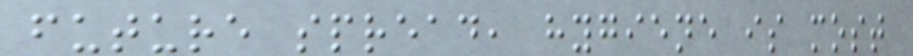future spread, hygiene is most
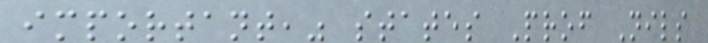important," states Prof Nils
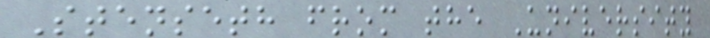Stenseth from the University
